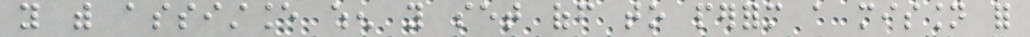you with assistance when you set off to perform a mission for
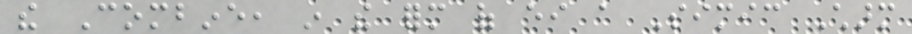the Combine, in the form of either a Simic Charm
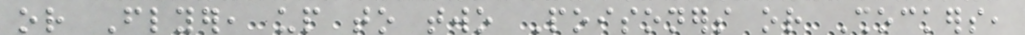or Flyer, up to two Poisoners or Shockers,
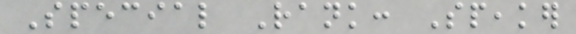Special Rank: Speaker
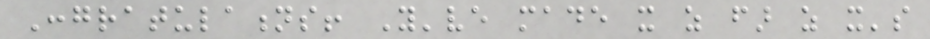Congratulations! You've made it as far as it's
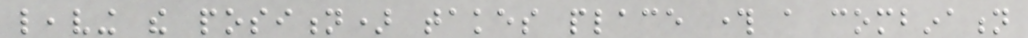leaving the position) takes place through a combination
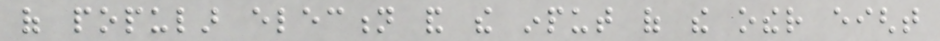of popular election and the input of the other eight
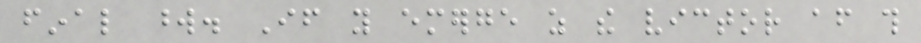final word. If you emerge as the victor after this
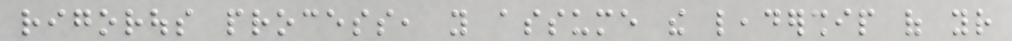rigorous process, you assume the leadership of your
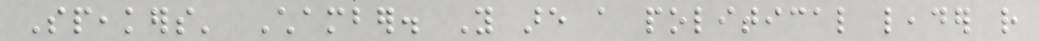Speakers' Chamber. You are a political leader rather
